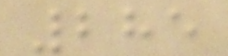285
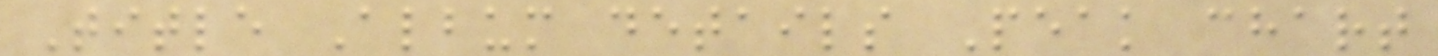Title Album details Peak chart
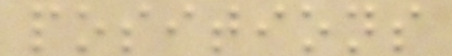positions
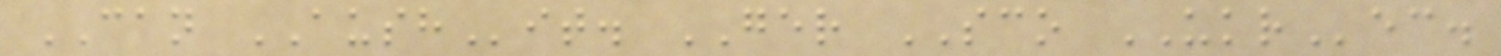CAN AUSHit. GER SCO UKRec.
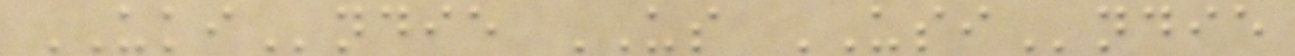UKIndie US USIndie
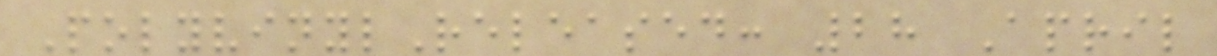PolyvinylReleased: 28 April
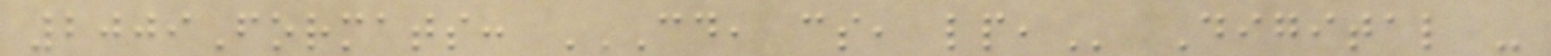2009Formats: CD, CS, LP, Digital -
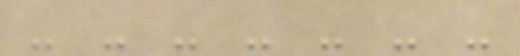- - - - - - -
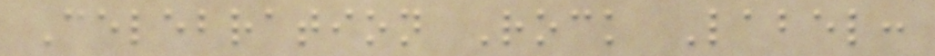Celebration Rock Label:
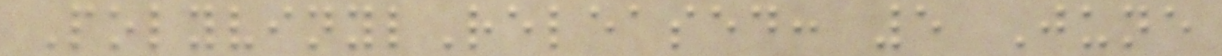PolyvinylReleased: 5 June
